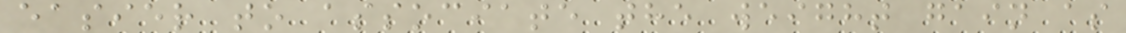easier to associate the weight gain as
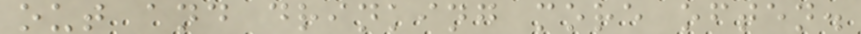out and drinking more often.
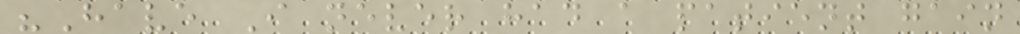"Have I never had a patient gain
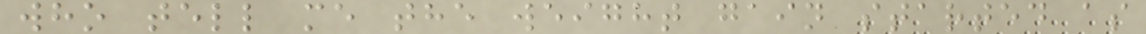who tell me the weight gain started as
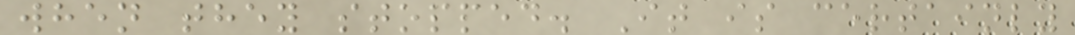when they stopped. It is certainly
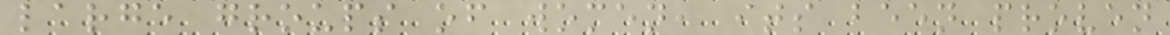large groups of women, its been proven
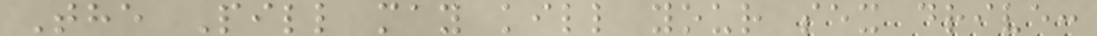The Pill may kill your sex drive:
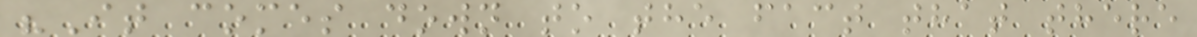"It comes down to the fact that there
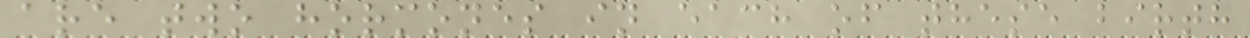are two hormones in each of these birth
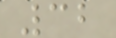32
